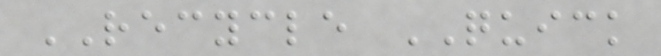RECYCLE QUICK
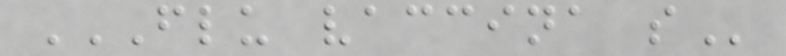FLU VACCINA S
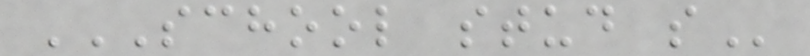SCHOOL STUD S
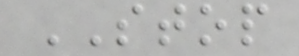STOP
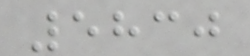5830
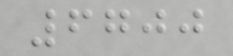6700
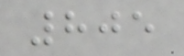805
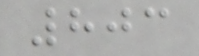803
